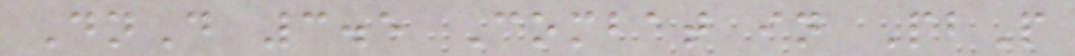DnD 3.5 Combat in PbP
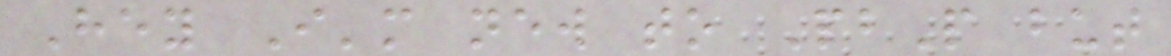Hey I'm new to PbP but
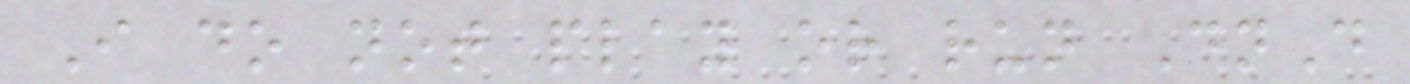I do not play or run DnD
